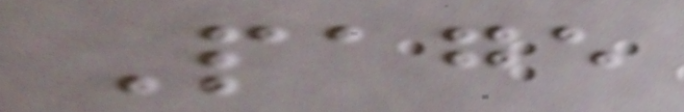Page
